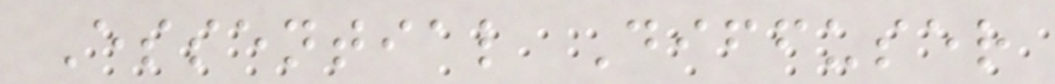Essential Diffuser
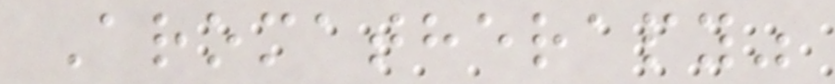Aromatherapy"
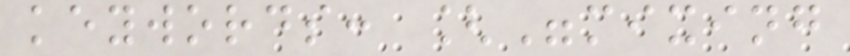keywords: ["mixing
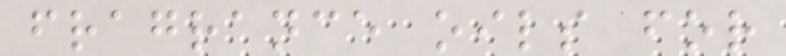fragrance oils for
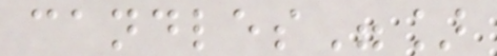candles"]
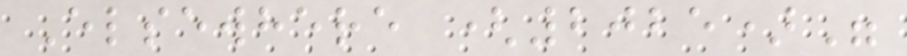Elsewhere (2025)"
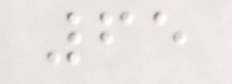65
